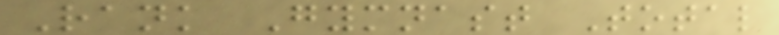Rank Gymnast Total
